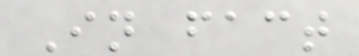In fact
